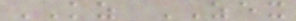KZ ZEX
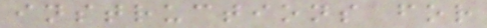instructions for
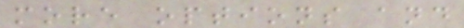more options and
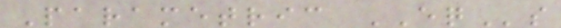Parametric EQs
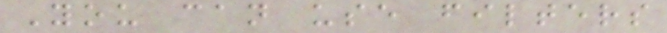You can use filters
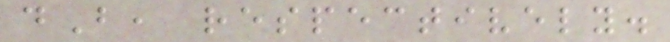dB, respectively.
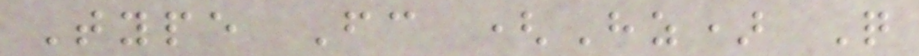Type Fc (Hz) Q
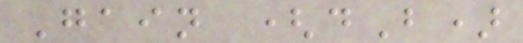Gain (dB)
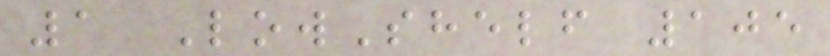1 LowShelf 105
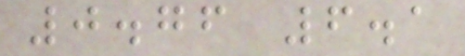0.76 6.1
